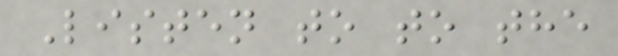Listen to to the
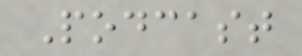Podcast
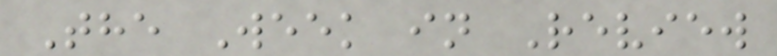The Week in Review
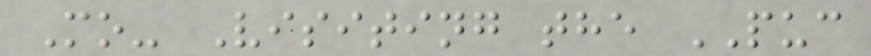Mo- Visiting the PUC
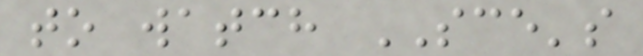to watch SCE's
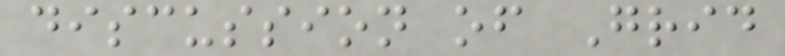discussion of Grid
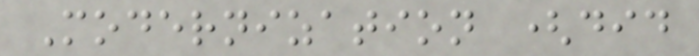Modernization (did
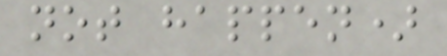not happen)
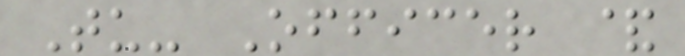Tu- Officer &
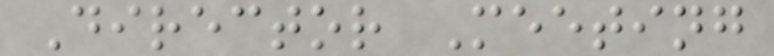Director Meeting
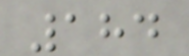184
